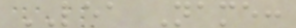LEA Name:
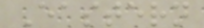Eastern
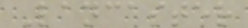Lancaster
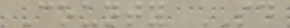County SD
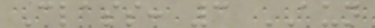Class: 3 AUN
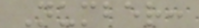Number:
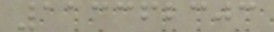113362303
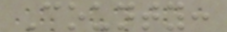County:
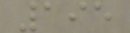195
